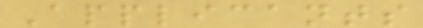Applicants
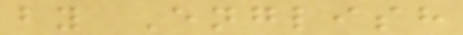by English
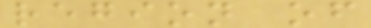region of
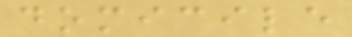domicile
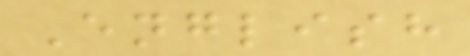English
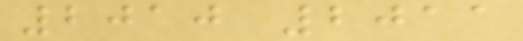2010 2011
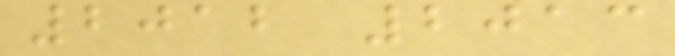2012 2013
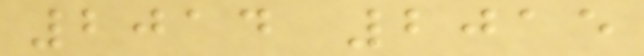2014 2015
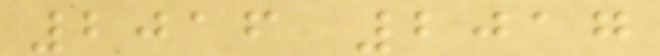2016 2017
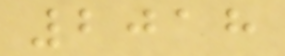2018
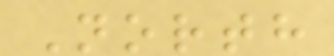North
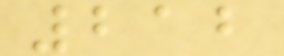212
